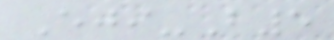Eji-B5
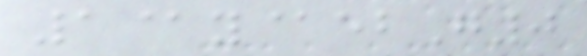1@y@ebG0
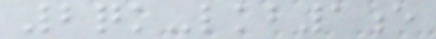2qk-lkb1e
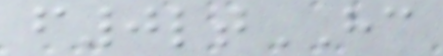f0ltHC
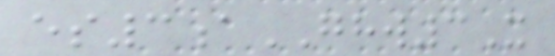es3aGHW3X
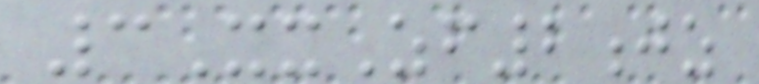3XxZf2jz
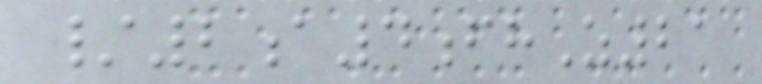/2a4fhZ21
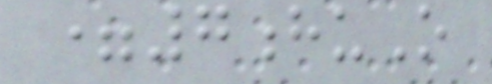=7huO
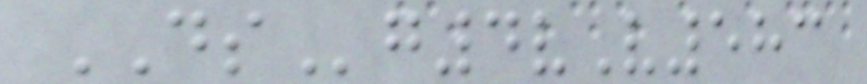DSg4vV583
